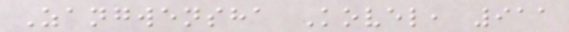Zangwensha Kovel, 911
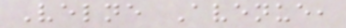Velne Avenue,
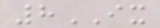8IX
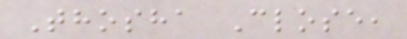Thosha Close,
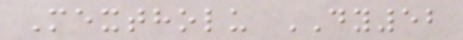Mextholu DY52
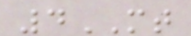4MT
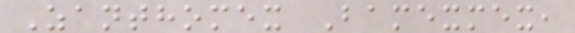Zanthomex Bamexmex,
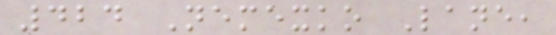424 Nemexko Lane,
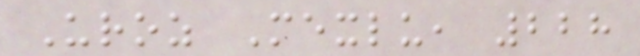Uroz Mexlu, 228
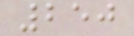250
